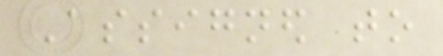Assigned to
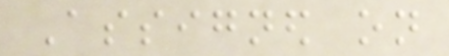Assigned on
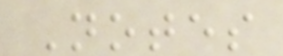Notes
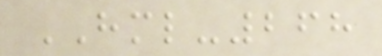HML-268
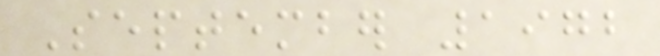September 1972
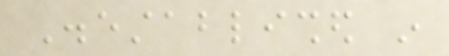Disestablished in
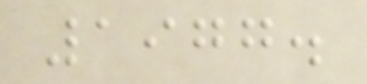1977.
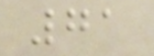71
